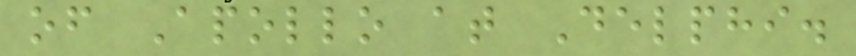of Apollo at Delphi.
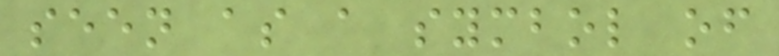seen as a symbol of
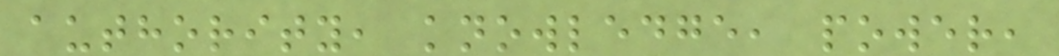authority, knowledge, power,
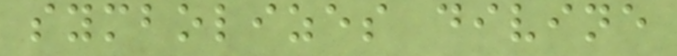symbolizes divine
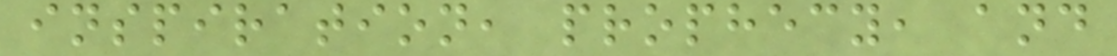inspiration, prophecy, and
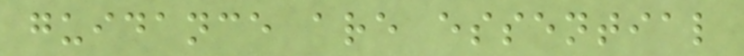guidance are essential
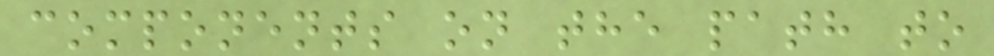components on the path to
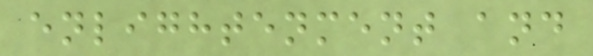enlightenment and
